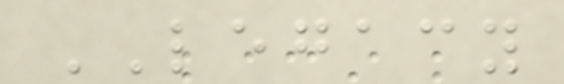LEGACY
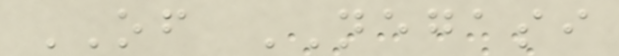OF NEGASI
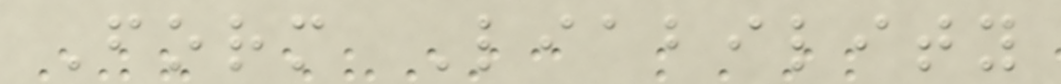Form Liability
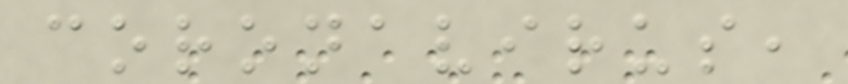coronavirus,
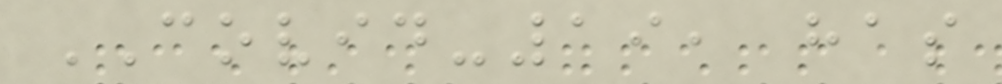COVID-19, has
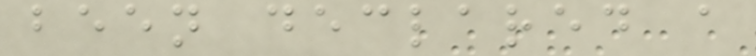been declared a
